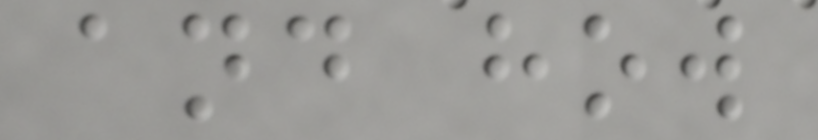and how
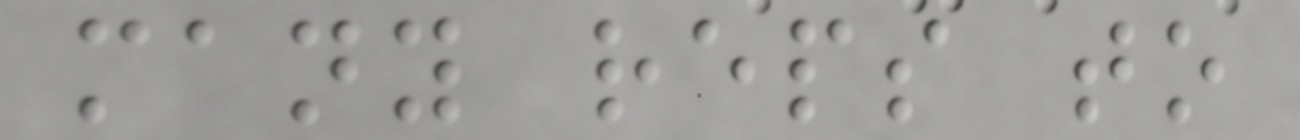many reps to
